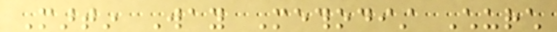Martin Way Methodist Church
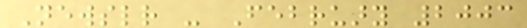Newsletter - February 2003
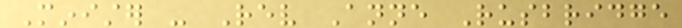Minister - Rev Anne Rusbridge
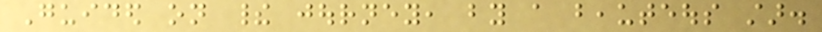Guided on their journey, by a beauteous star.
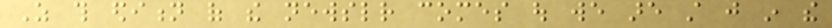As this edition of the newsletter comes out we are still just in the
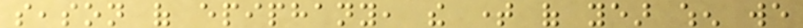season of epiphany, the time of year when we
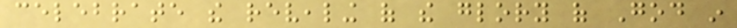celebrate the revealing of the glory of God in
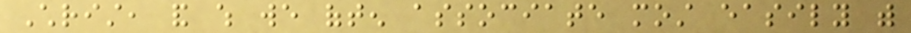Christ, and which we often associate most easily with
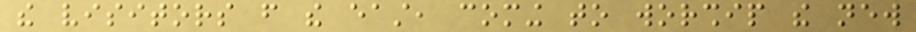the visitors from the east, coming to worship the new
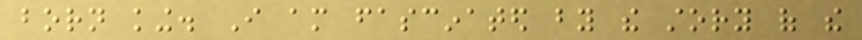born king. I am fascinated by the story of the
